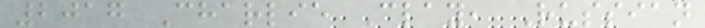2017 Charlie Clay, Russian
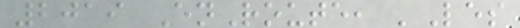2019 EnRoute, 'Les
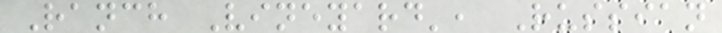Ranch Vineyard', Russian
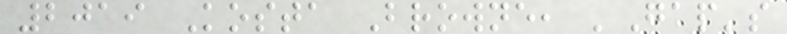2019 Kosta Browne, 'Gap's
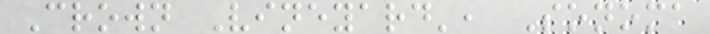Crown Vineyard', Sonoma
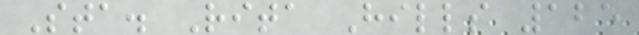Sta. Rita Hills 125
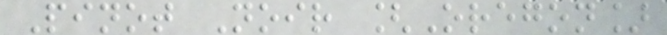Pinot Noir [Oregon]
